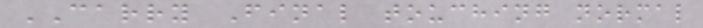CARRY Final touching normal
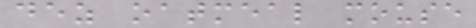dez oatmeal mouse
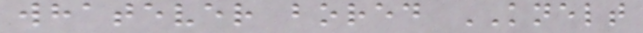whatever bored KNELT
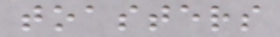toasters
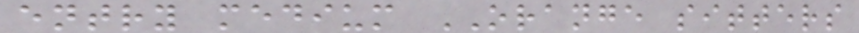entry medium ORANGE sitters
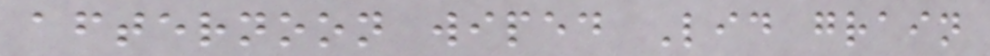afternoon wiped Lid grain
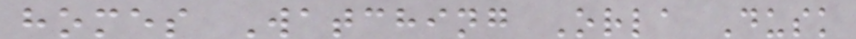homes Watching Orla Dusk
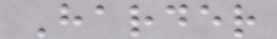Harder
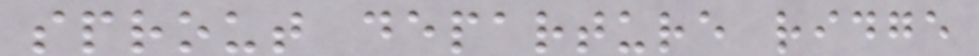sprout departure ridge
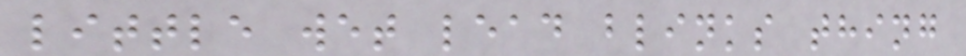little wet lead blinks thing
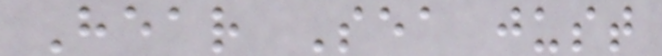Hear Sea just
